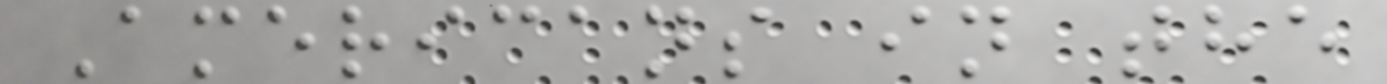Americans in the
